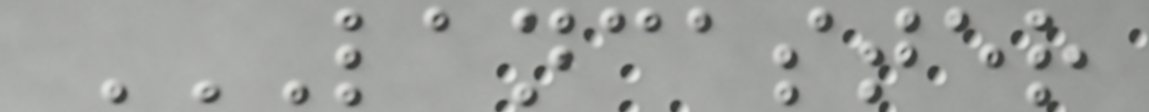LANCASTER
